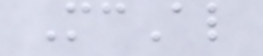McAl
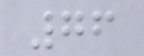76
